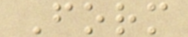Form
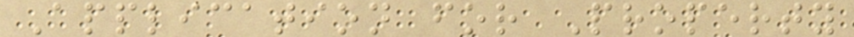Application for Property
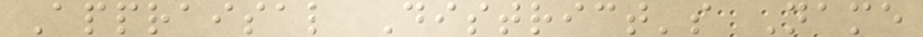Appraisal District's Name
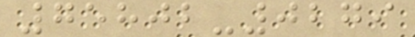75802-0279
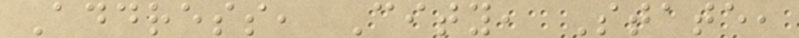Address, City, State,
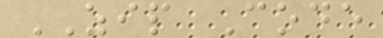ZIP Code
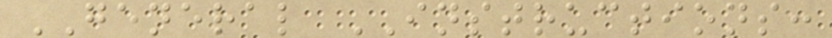GENERAL INSTRUCTIONS:
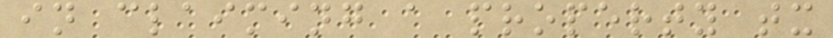in claiming a property tx
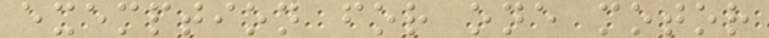exemption for one motor
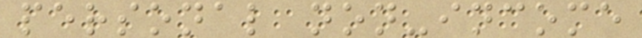personal non-income
